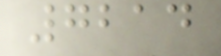7214
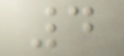4
